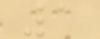1
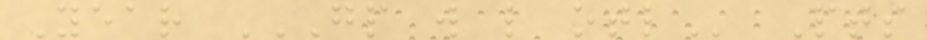Year GP W L OTL Pts
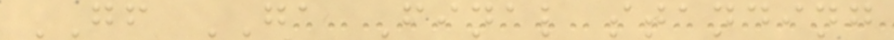GF GA Final standing
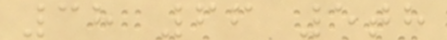38 66 5th
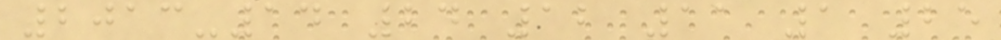2013-14 24 12 11 1 25
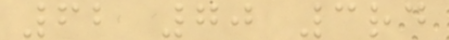62 70 3rd
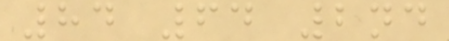84 64 2nd
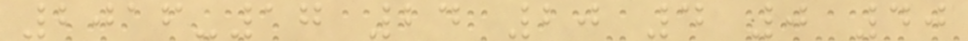2016-17 24 20 4 0 40
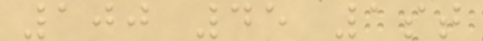100 45 1st
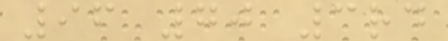96 70 3rd
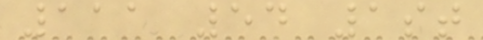111 54 1st
